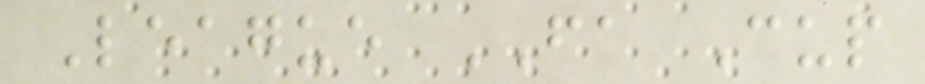League FA Cup
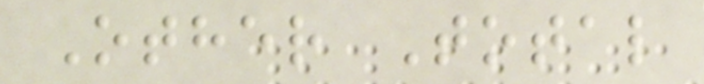Other Total
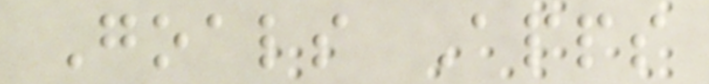Goals Apps
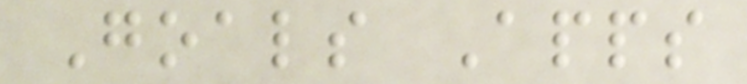Goals Apps
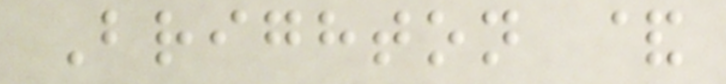Brighton &
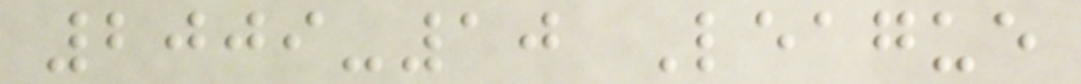2009-10 League
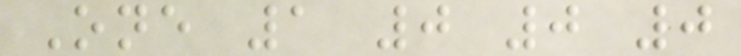One 1 0 0 0
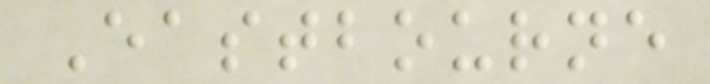Eastbourne
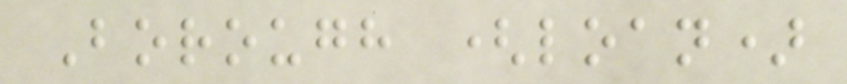Borough (loan)
